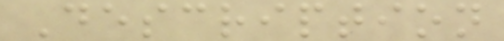Description
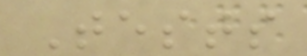Tests
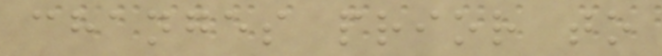changes prior to
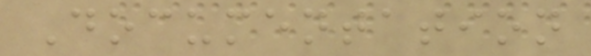Documentation
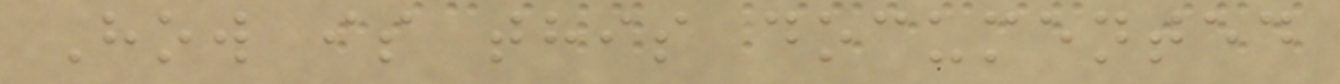How is this documented
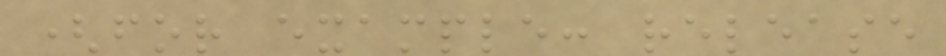(for example: release
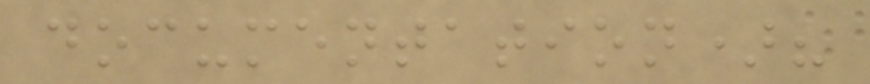documentation)?
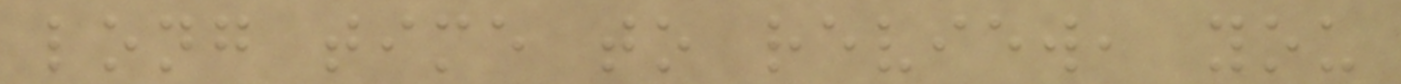long time to review, you
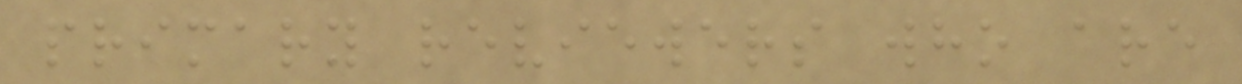primary reviewers who are
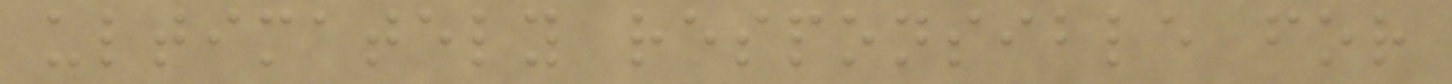ultimately responsible for
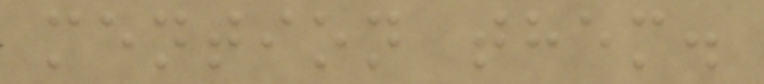mention them.
